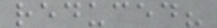reduced?
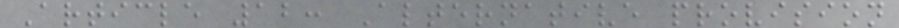Article 12: Alternative provision
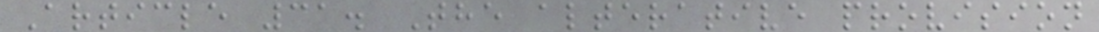Article 31. The alterative provision
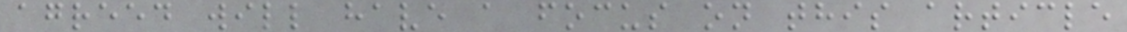agreed will have a focus on this article
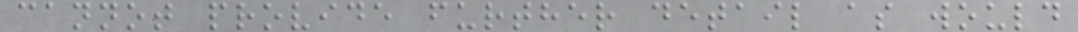cannot provide further detail as would
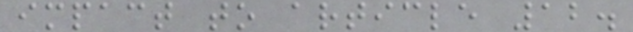impact to article 12.
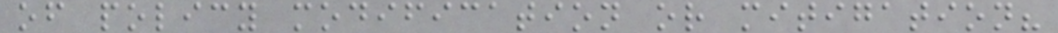of policy modification or mitigation?
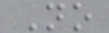No
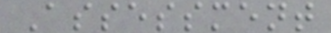Assessment
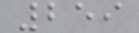259
